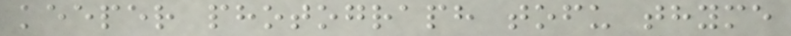keeper photograph tofu thyme
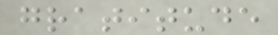gratitude
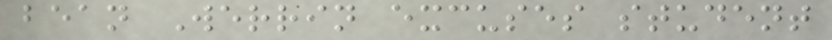bean Werrin excuses student
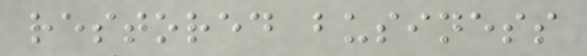restored business
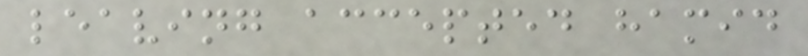leaving accepted hamid
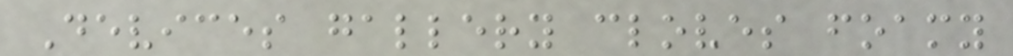Devices gallery cloves foamy
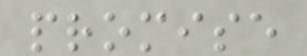promise
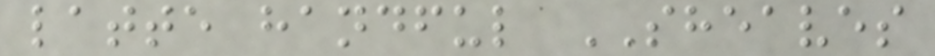latte handful SHEAVES
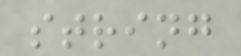string
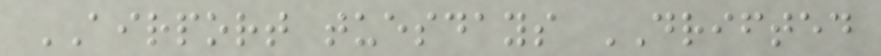AIRPORT tuesdays DRIFTED
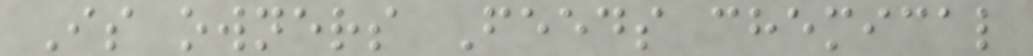Is owners Feeds chemical
